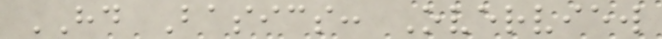HD Basics: Overview
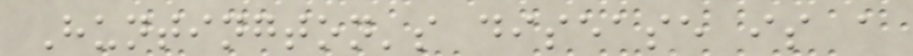Huntington's disease is a
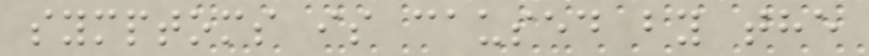symptoms is caused by the
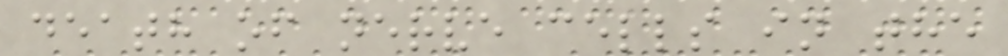death of nerve cells in the
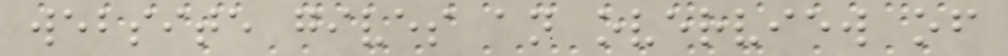website gives an overview of
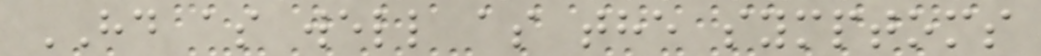HD as well as the symptoms
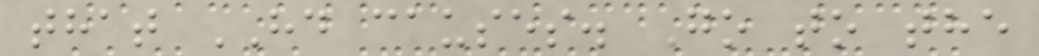that HD causes. Go to the
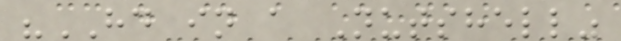"HD in a Nutshell"
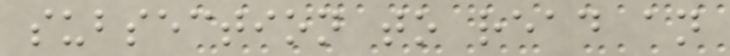subsection to read an
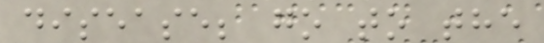disease; go to the
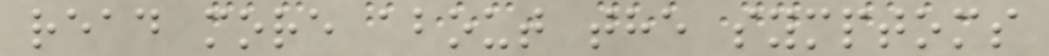read more about the symptoms
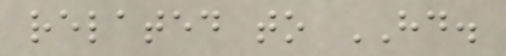related to HD.
